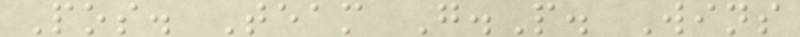Pos. Team G.P. Wins
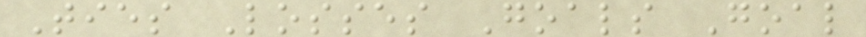Ties Losses Goals Goal
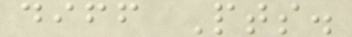diff Pts.
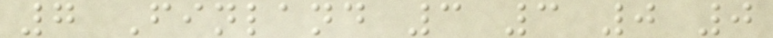7 Finland 3 3 0 0
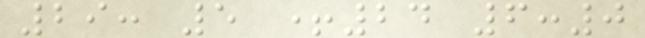29: 5 +24 6:0
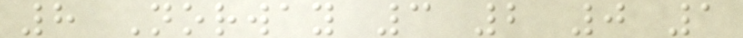8 Norway 3 2 0 1
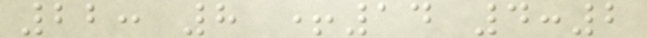22: 8 +14 4:2
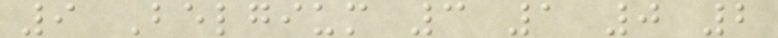9 Belgium 3 1 0 2
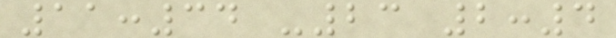11:34 -23 2:4
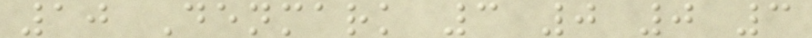10 Denmark 3 0 0 3
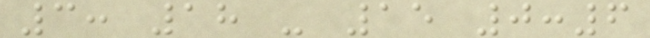3: 18 - 15 0:6
